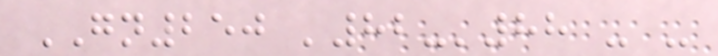GN250 '82-'88 - -
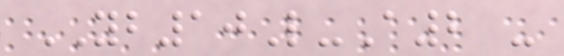YB10L-A2 -
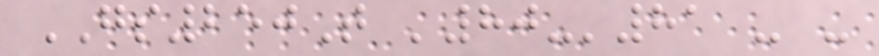GS250T '80-'81 - -
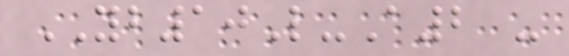YB10L-A2 -
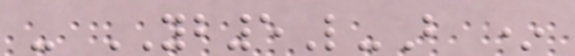- YB5L-B *
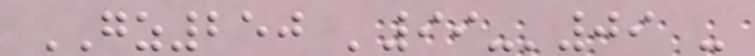GZ250 '99-'09 -
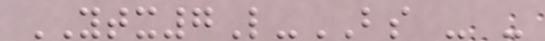YTX7L-BS - -
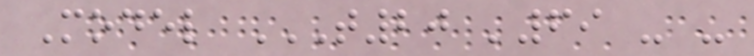Model T20 '69 - -
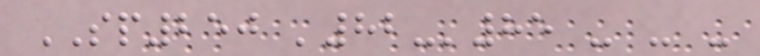SP250 '82-'85 - - -
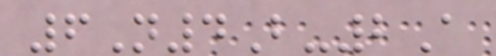6N4B-2A
